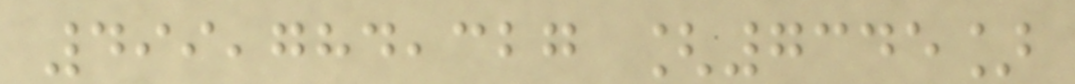499,784,327 [7345]
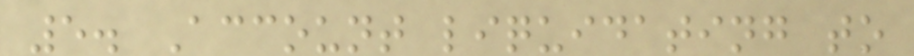5. Account liquidating to
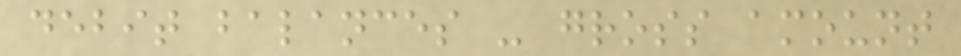debit balances - gross amount
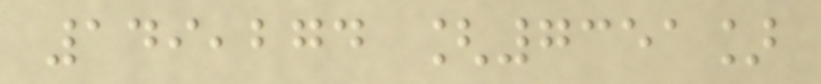149,274 [7351]
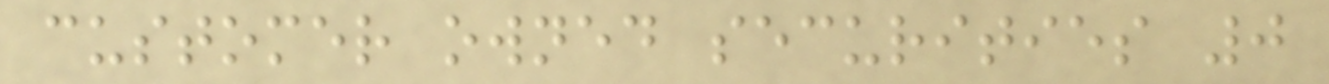customer owned securities 0
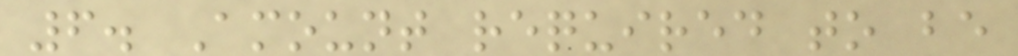6. Amount required to be
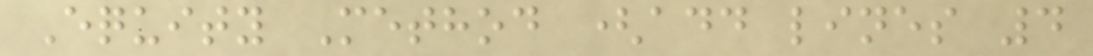Equity Method (add lines 4
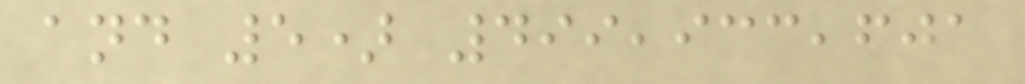and 5) 499,933,601
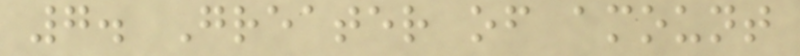7. Greater of amount
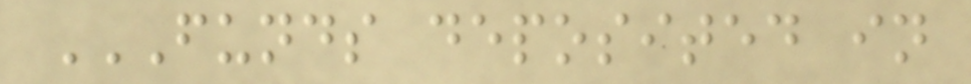FUNDS DEPOSITED IN
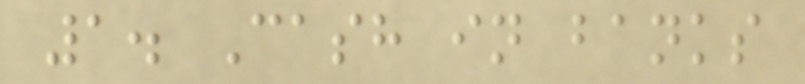1. Cash in banks
